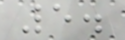5.
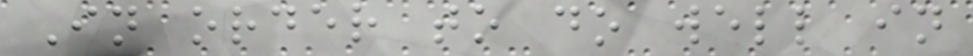In order to do well in
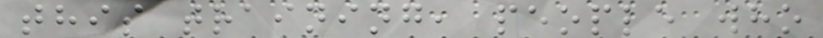this training, people who
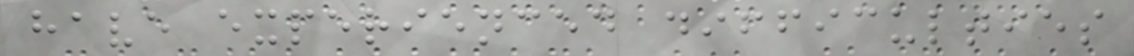have experienced difficulties
